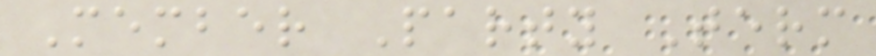Member Party Term
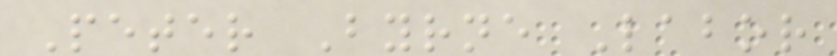Peter Byrne Labor
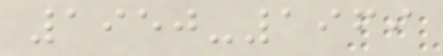1950-1969
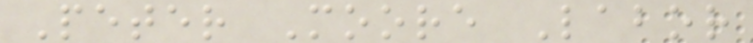Peter Moore Labor
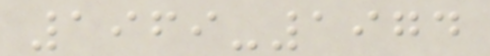1969-1974
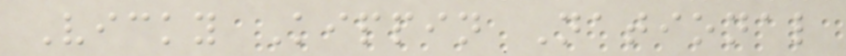Vicky Kippin National
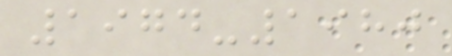1974-1980
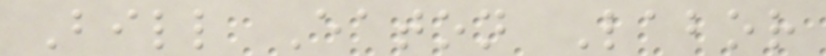Bill Eaton Labor
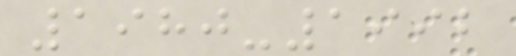1980-1992
